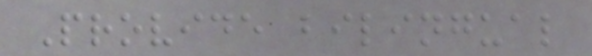Provide bilingual
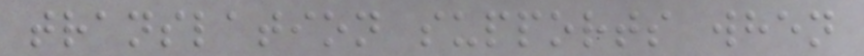translation supports when
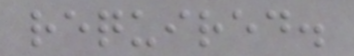required.
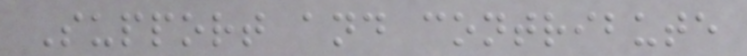Support and contribute
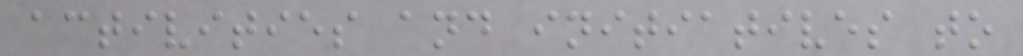activities and initiatives to
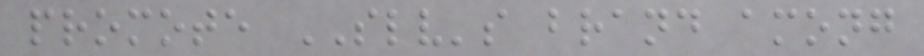promote SLV's brand among
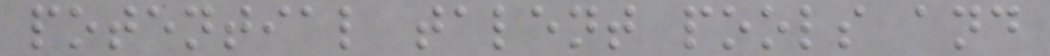potential talent pools and
